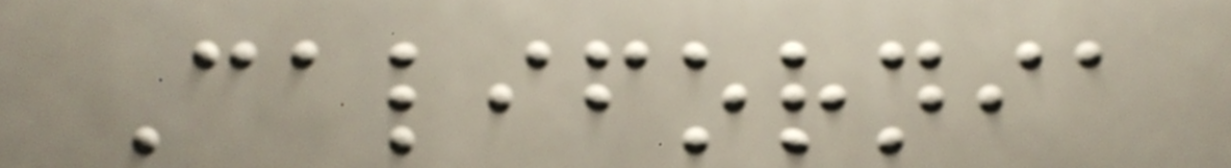California
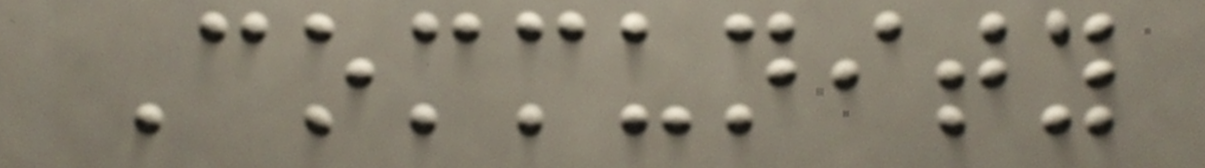Community
